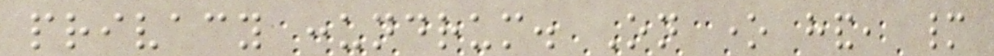privacy conundrum. On one hand, many
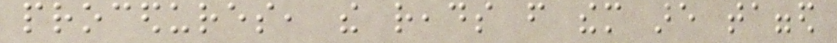procedures, the reads from them are tagged
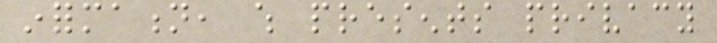information, which presents privacy
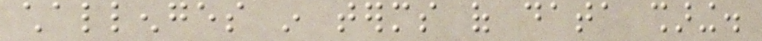challenges in terms of data sharing.
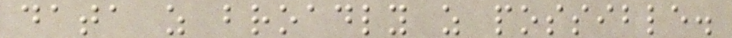data as broadly as possible.
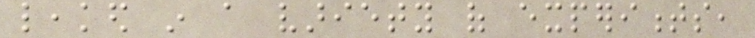leaked in a variety of experiments,
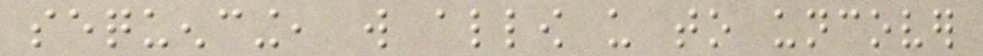sequencing, will allow us to uncover
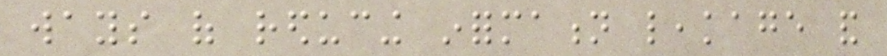ways of reducing information leakage and
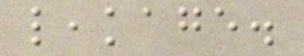leakage.
